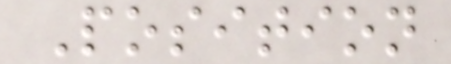Position
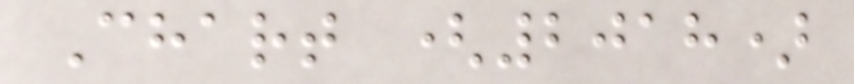Chart (2018)
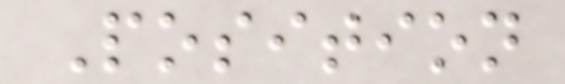Position
